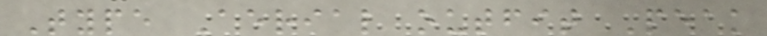Type Aerial outfit Peak
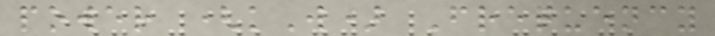power (kW) Frequency
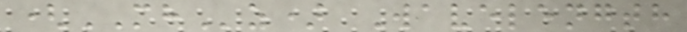(MHz) Wavelength
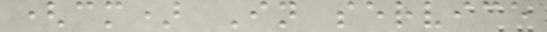(cm) In service
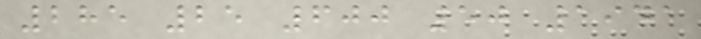285 25 600 50 1941
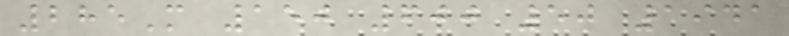285M 150 600 50 1941
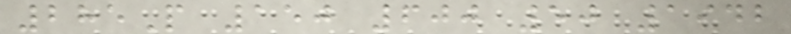285P 150 600 50 1942
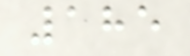185
